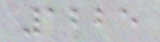1225
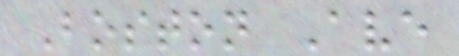Boston Ave
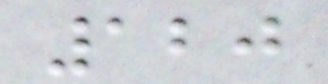120
